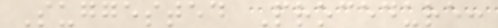Suggested Procedure:
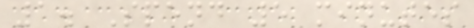1. Spend 5 minutes
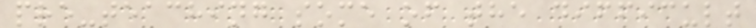pre-teaching some of the difficult
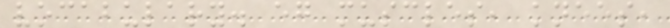vocabulary. eg muscles, knees,
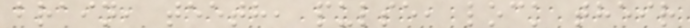brain, teeth, pulse, lock their
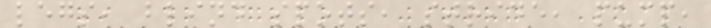legs, blind spots, stride, pump,
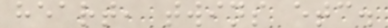heart, twins etc.
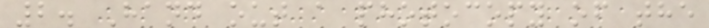2. Hand out a photocopy of the
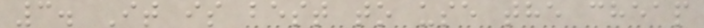3. It is best to use the cheap
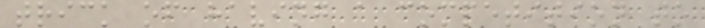trick of having a competition to
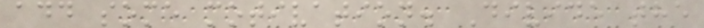add some motivation. Divide the
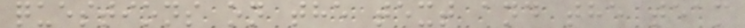questions on the text and the team
